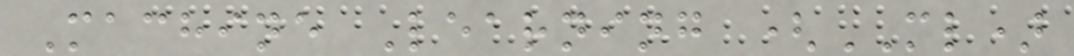Machine Learning (ML)
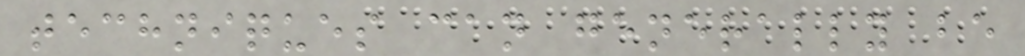techniques can generally be
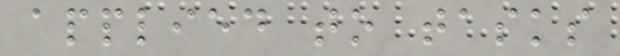applied to tasks
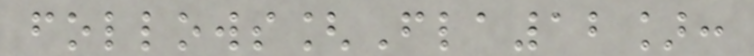follows[Fla12]:
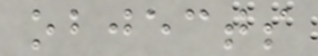objects
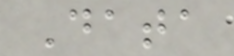Data
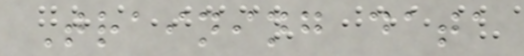Training data
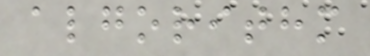algorithm
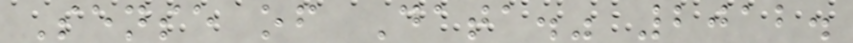Sense of Data." 2012.
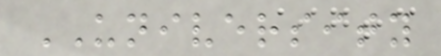UNIVERSITY
